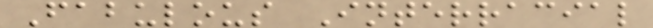Fabulous Interracial
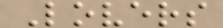Lovers
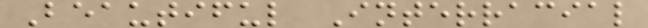Beautiful Interracial
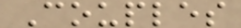Couples
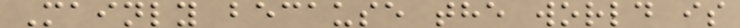Mainly because the world is
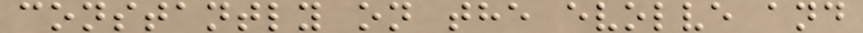constantly on the evolve and
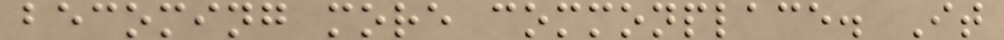becoming more commonplace. It
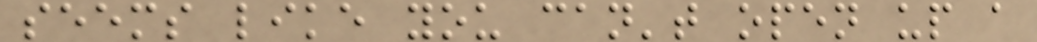seems like you can't open up a
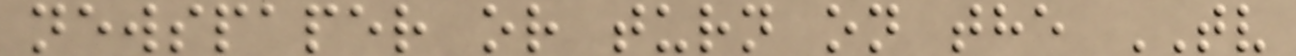newspaper or turn on the TV
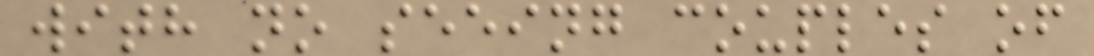with no seeing couples of
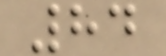84
